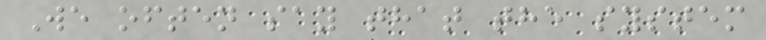We often say that the system
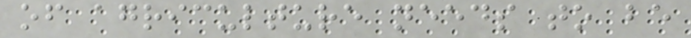of agriculture needs to be
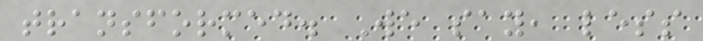transformed. We say, less
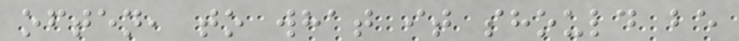often, to what it should be
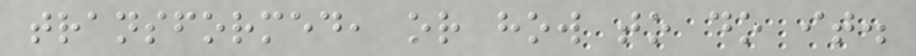transformed, or how to do it.
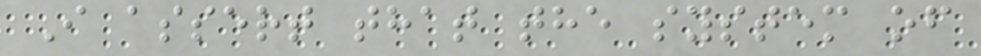I assert that the system of
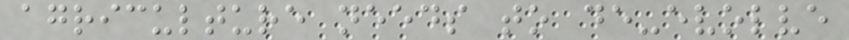agriculture needs to de-evolve
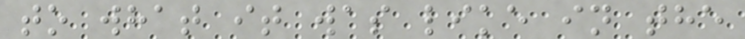to what it was like in the
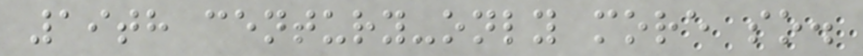19th century-only more so.
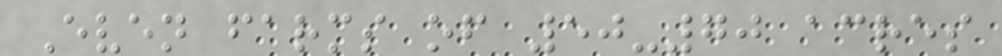Even farms of 50-70 acres
